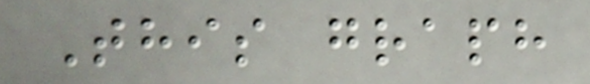This graph
